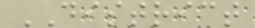DISTRICT
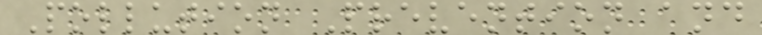Pollution Prevention and
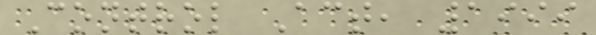Control Act, 1999
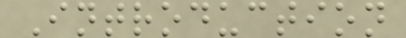Introduction
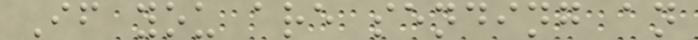If you are sending an
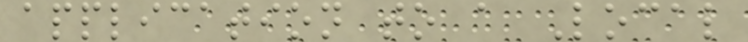application to a Local
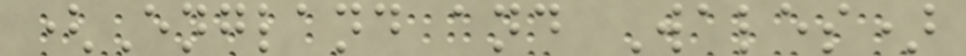(England and Wales)
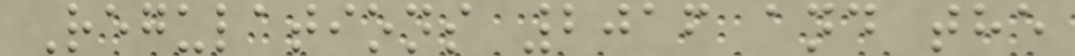Regulations 2016 and the
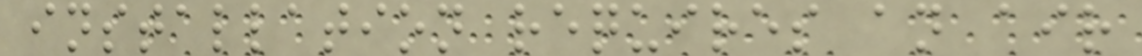installation requires an air
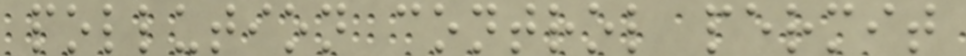pollution control permit
